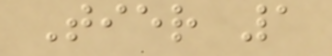Tier 1
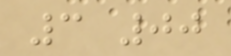3 00
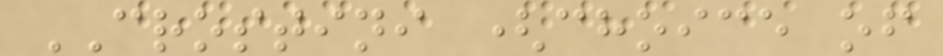CROSTINI (choice of
